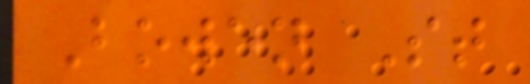Bowen St
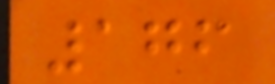176
